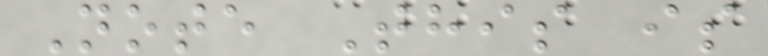Note This is
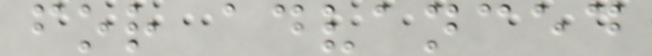for advanced
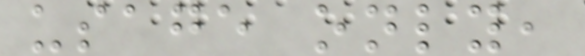usage only,
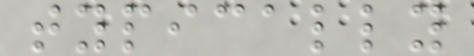typically
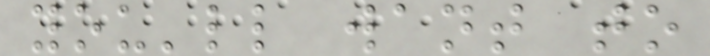you'll want to
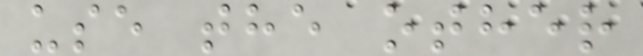use the other
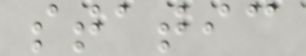static
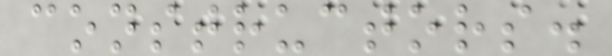constructors.
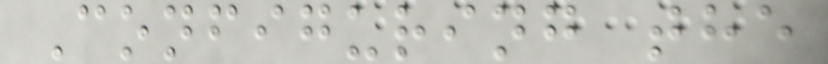Configuring the
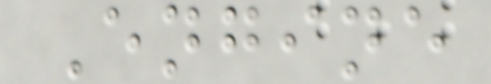Engine
